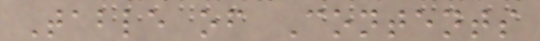Table of Contents
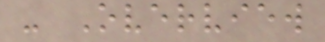- Overview
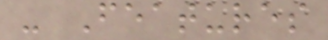- Features
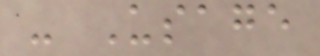- Usage
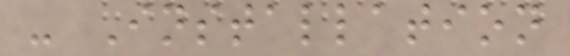- Installation
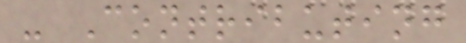- Contributing
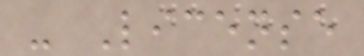- License
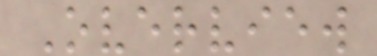Overview
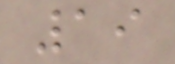19
